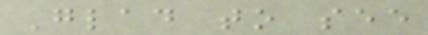Glad to see
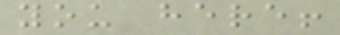you here!
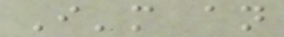I'm an
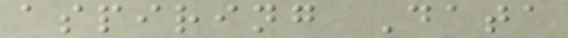aspiring Data
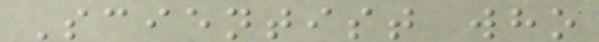Scientist who
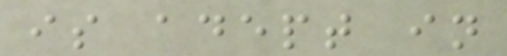is adept in
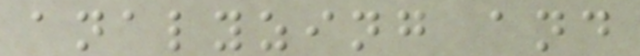analyzing and
